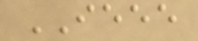IEEE
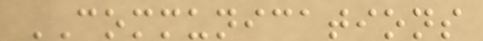COMMUNICATIONS
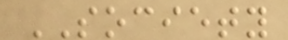SOCIETY
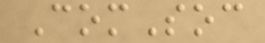ComSoc
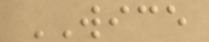WICE
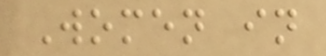Women in
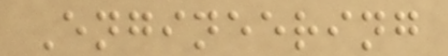Engineering
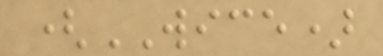(WICE)
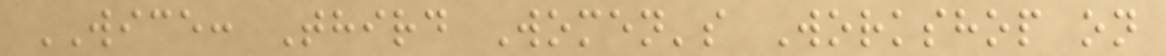WICE: Third Women's Workshop on
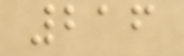216
